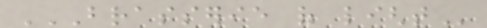BRASSERIE OF LIGHT
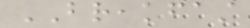BREAKFAST
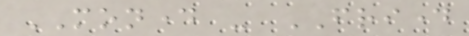MONDAY - FRIDAY
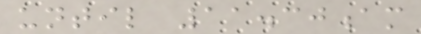until 11.30am
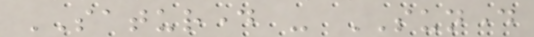SATURDAY - SUNDAY
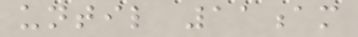until 11am
